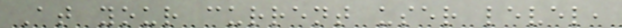At your current user level,
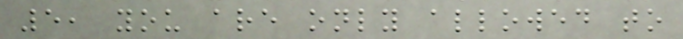5, you are only allowed to
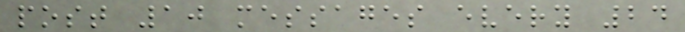post 10 messages every 24
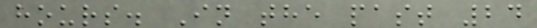hours. In the past 24
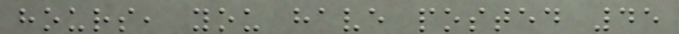hours, you have posted 45
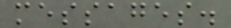messages.
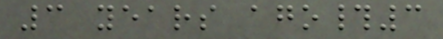3 years ago#3
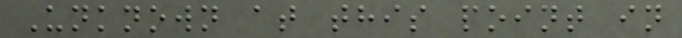Unknown at this point in
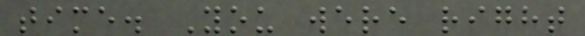time. You were right
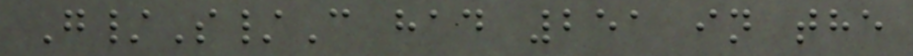G/S/C had 251 in the
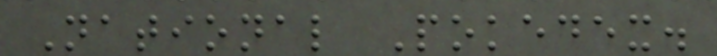National Pokedex.
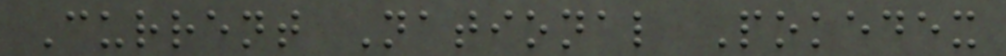Current National Pokedex
